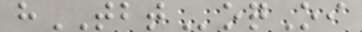hTBToqOi
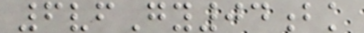6vfGy04bk
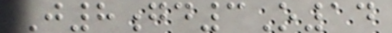J8gd3O14
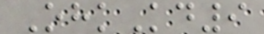OhkKd9
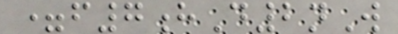=f7hD2nW
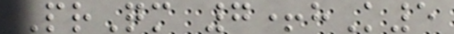PrQm 7+hK5
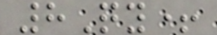8Qy+
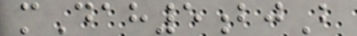mDah5bjB
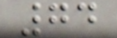74
